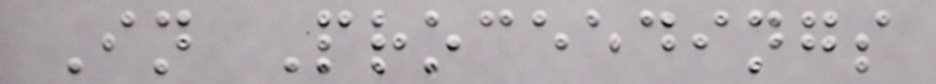In Proceedings
